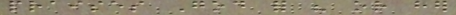praises God for his or her
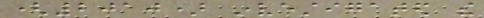(2010) investigated the
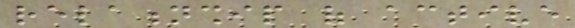relationship of active
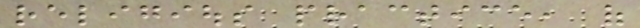religious practice, of
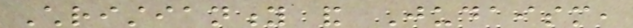Christianity and Judaism,
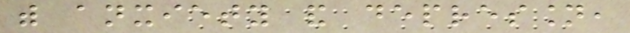with anxiety and depression,
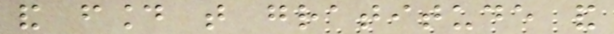and found that gratitude and
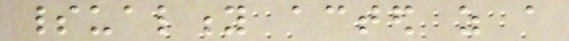spirituality acted as a
